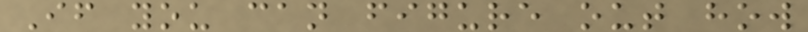If you can figure out how
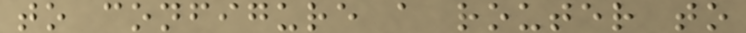to configure a router to
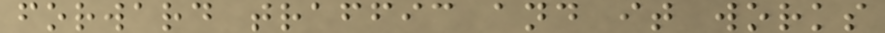forward traffic and it works
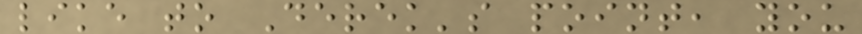like to Derek's point, you
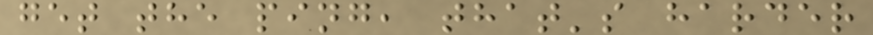get the ping, that's harder
